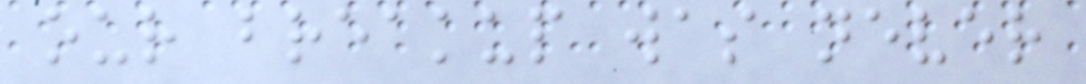our breakup was never
